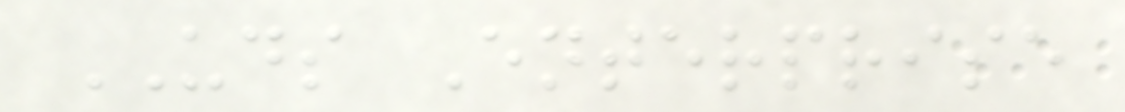UDS Enterprise
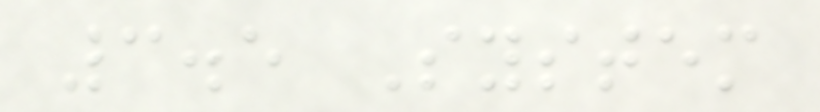3.5 System
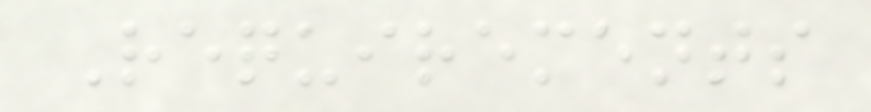Requirements
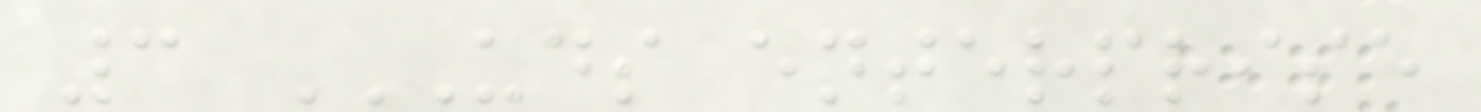3 UDS ENTERPRISE
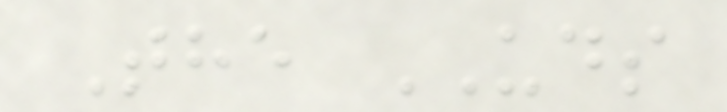The UDS
